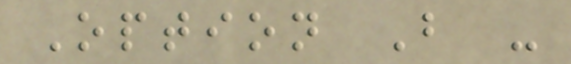Option B -
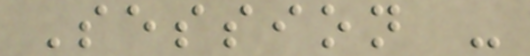Session -
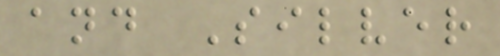and Silver
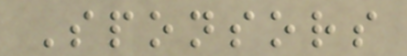Sponsors
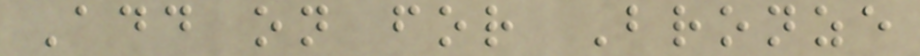Add on for Bronze
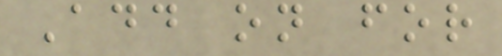Add on for
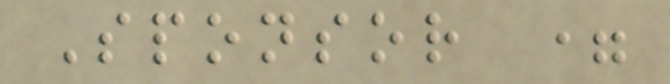Sponsor =
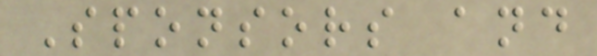Sponsors and
